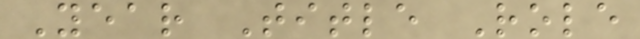Year Title Role
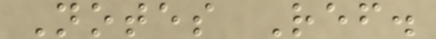Notes Ref.
